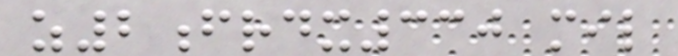z2frdx330 mil
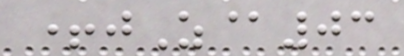+jZ@03
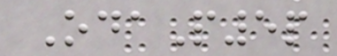OdaP5p
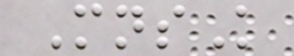MnsK
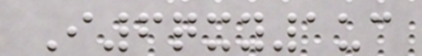I6qxy1uc
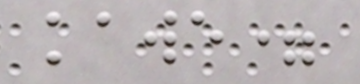kawe=
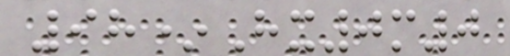98*Hx0m0
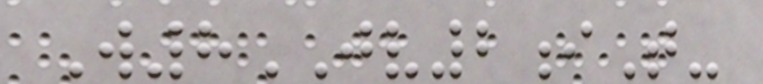W8JV2iT-
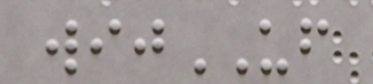wijUF
